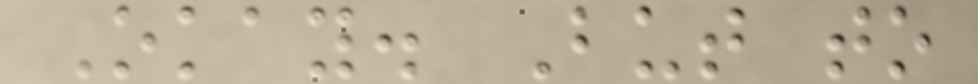Okay. But to
